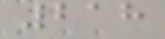218
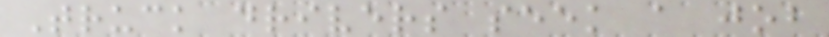Truck drivers seek a job
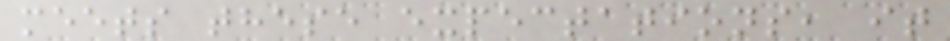meets these expectations, it
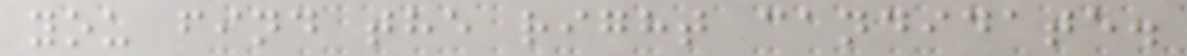you find the right candidate.
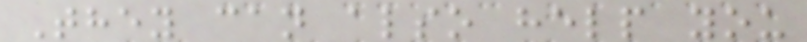They can also help you
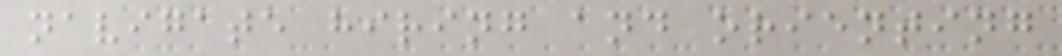navigate hiring and orienting
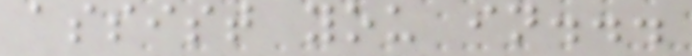assist you in...
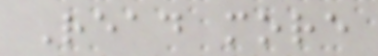Read more
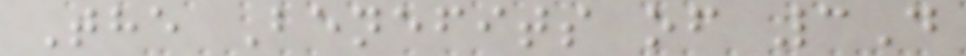The Benefits of 3D
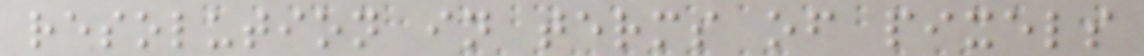resolution in terms of pixels
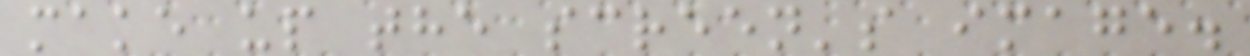make up the screen's image.
